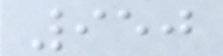950
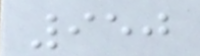950
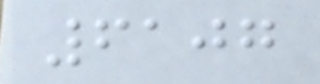6107
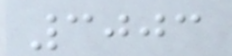3003
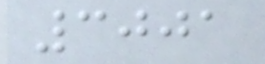3001
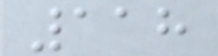118
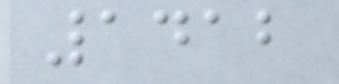1412
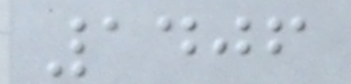1406
